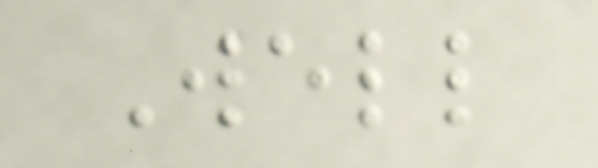Well
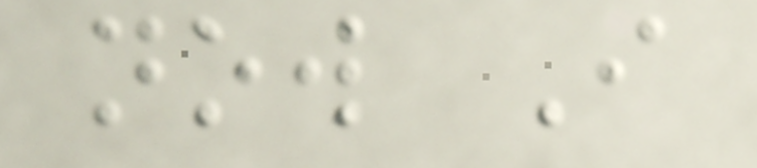now I
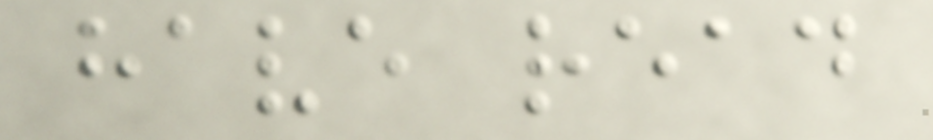have read
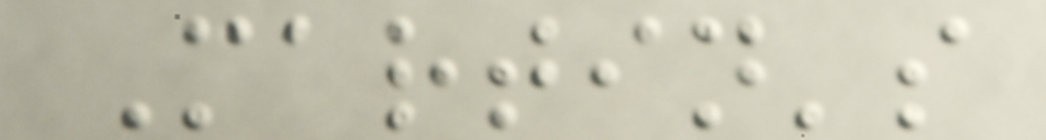Martin's
